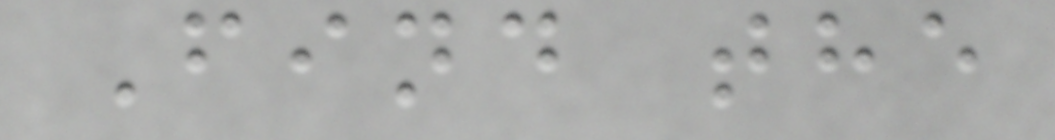Find the
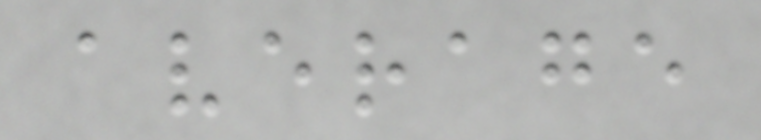average
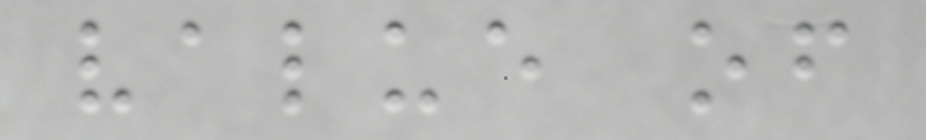value of
